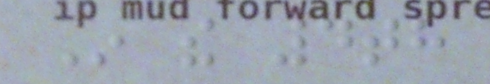In the 4th
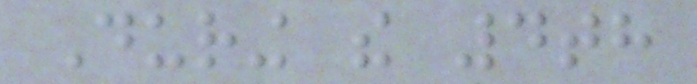During the 4th
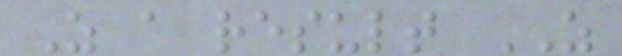As a result AS
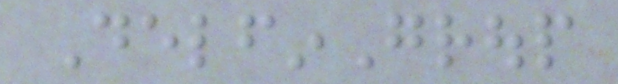DelfinGroup
